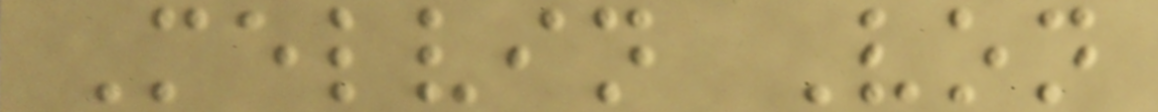Melvin Von
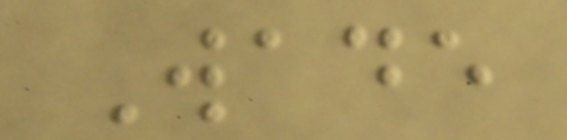Wade
